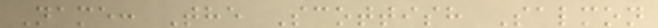Name: The Scottish Salmon
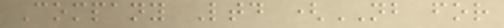Company Ltd (NB for
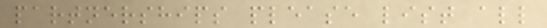partnerships please list all
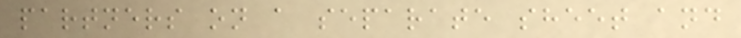partners on a separate sheet and
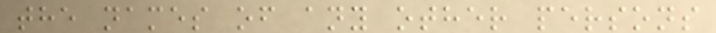the names of any other persons
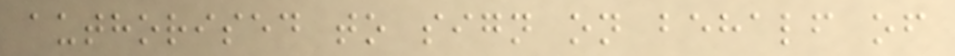authorised to sign on behalf of
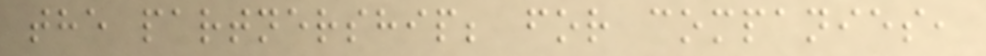the partnership; for companies,
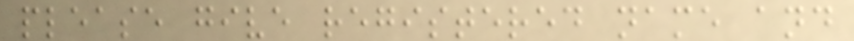please give registered name and
